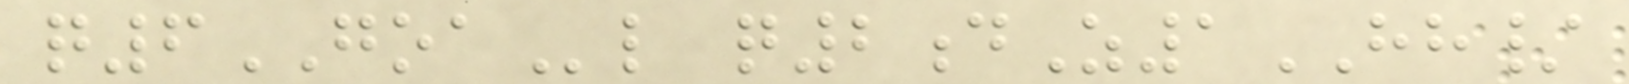q6GOAl q2dZ1HH/
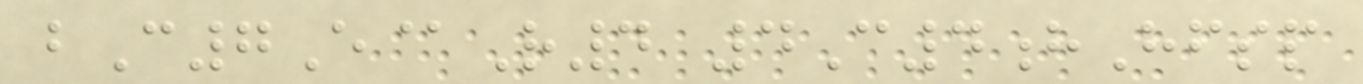bC7E@R4 4C4hHfsp
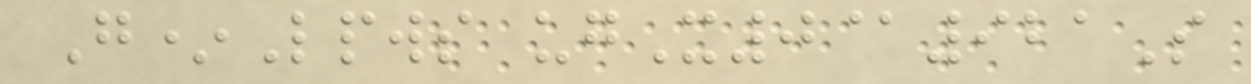G*Lpws ugX0@921S
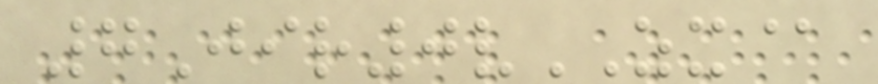7Jir0vZX@
